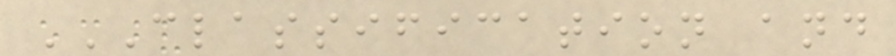CLASSIFICATION AND
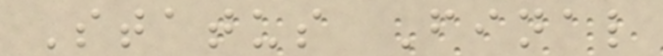Status Final
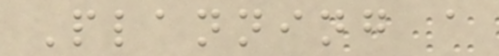Planning a
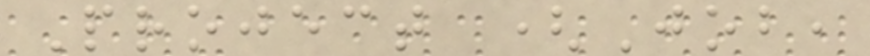Project (Job,
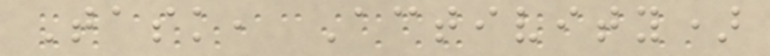Task, Activity)
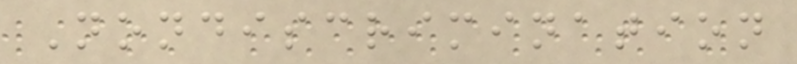Nondiscrimination
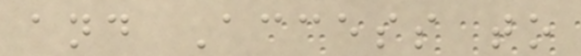and Access to
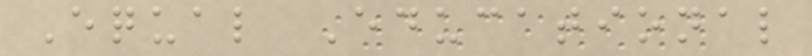Equal Educational
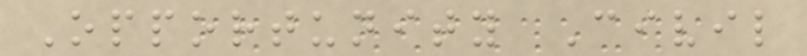Opportunity Civil
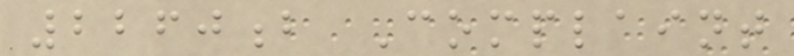2260b Complaint
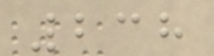238
